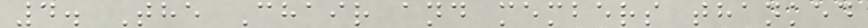4. The Chair and members thanked
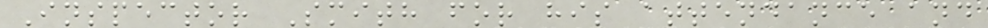Inspector Smith for his attendance and
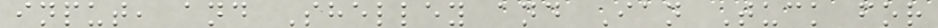input, and Shelley and Ian Tuck for
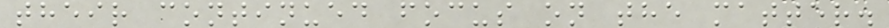their continued focus on the matter.
